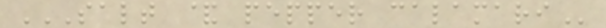SALT & PEPPER CALAMARI
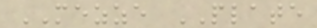MEZZE PLATE
